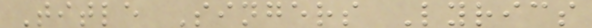Title Singers Lyrics
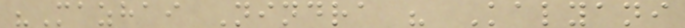"Mazhai Nindra " Kalyani
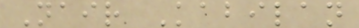Nair Kabilan
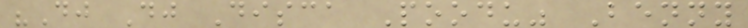"Dj Dj Disca Poodu" Benny
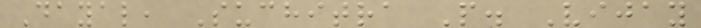Dayal, Suchitra P. Vijay
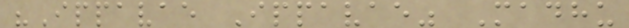"Ippavae Ippavae" Madhu
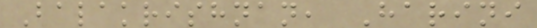Balakrishnan, Harini
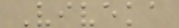Viveka
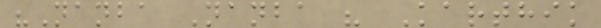"Nanba Nanba " Karthik
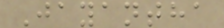Jayantha
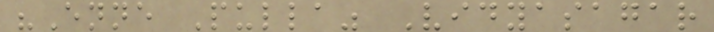"Enne Pulla" Vidyasagar
